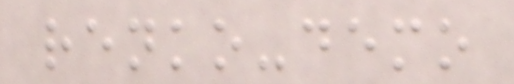renko-demo
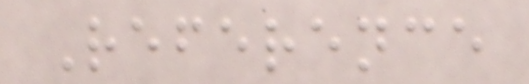Reference
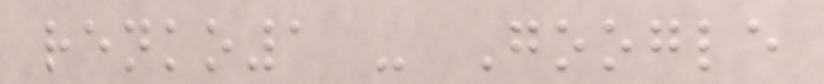renko1 - Google
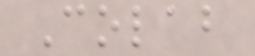Colab
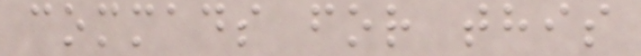commads for this
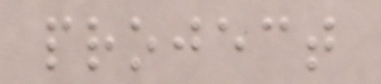project
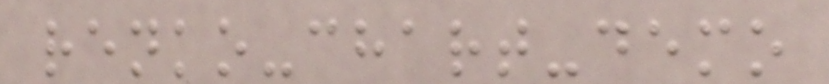renko-chart-demo
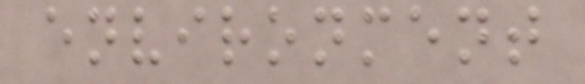environment
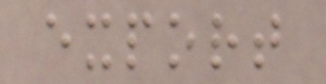export
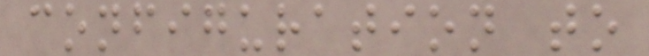configuration to
